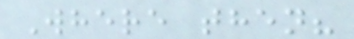Where then?
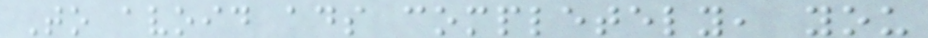To avoid ads completely, you
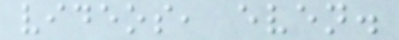videos, even.
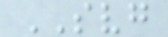SVG
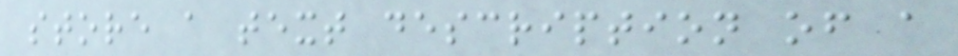store a text description of a
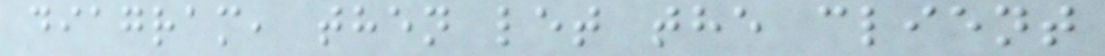diagram, then let the client
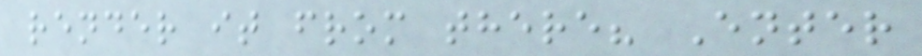render it from there? Enter
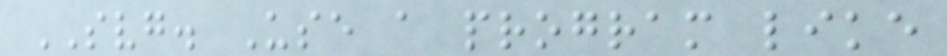SVG. Use a program like
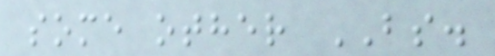some other BS.
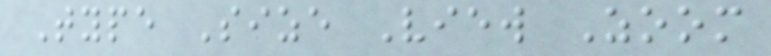Type Size View Zoom
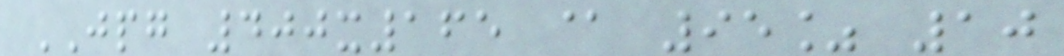JPG 400x165 @ 95% 10
